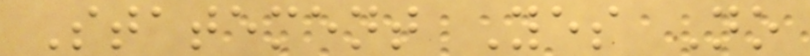Statement Yes No
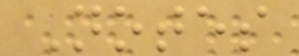Notes
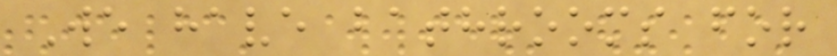We have bathrooms for
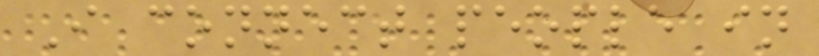I connect people in
